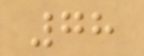78
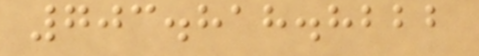703.818.8222
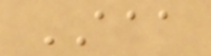AAA
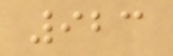923
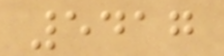5417
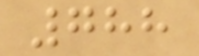788
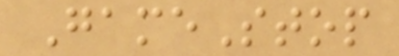GameStop
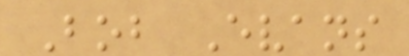Bob Evans
